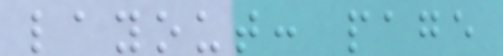layout: page
